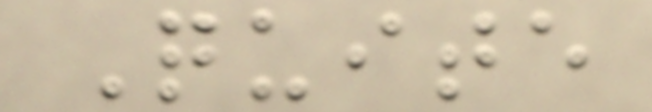Quite
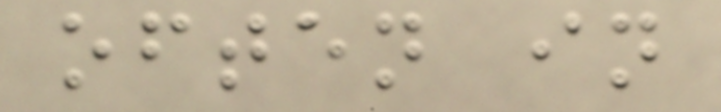often in
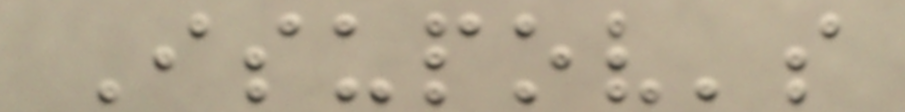Isupov's
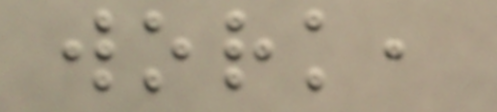work,
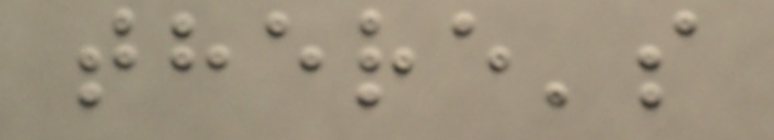there's
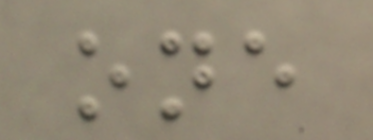one
